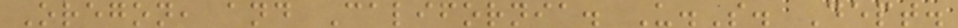Oregon, and California. U.S. Dept.
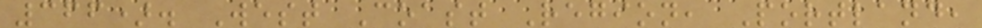366). West Coast Region, Portland,
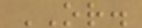OR.
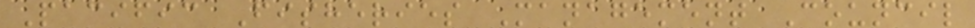Pacific Fisheries Management Council
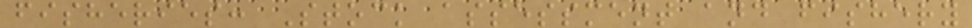fisheries: Stock assessment and fishery
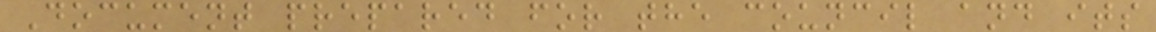Document prepared for the council and its
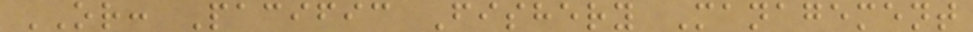OR: Pacific Fishery Management
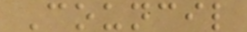Council
